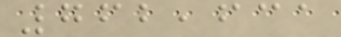762,631
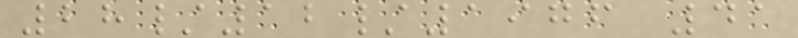28/12/1976 41
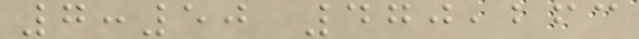7:50 470,263
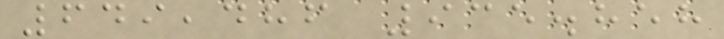649,486 935.858
